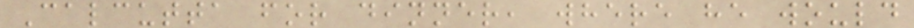Calcutta for dinner, where he would
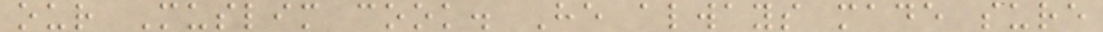our Muslim cook. He always made sure
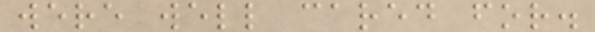were well cared for.
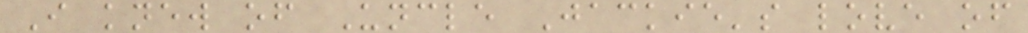I knew of Uncle Jackie's love of
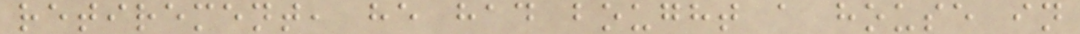retirement, he had bought a house in
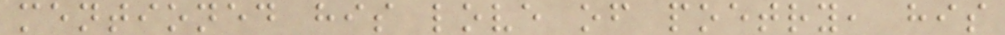mentioned his love of poetry, his
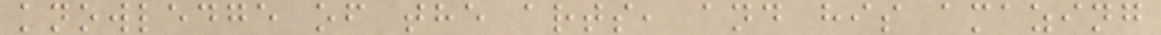knowledge of the arts, and his amazing
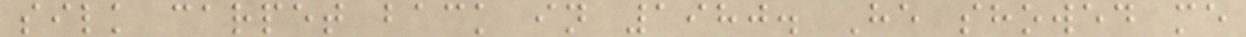silk carpet back in 1980. He showed me
